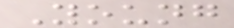Young
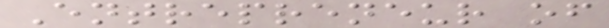Entrepreneur of
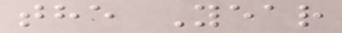the Year
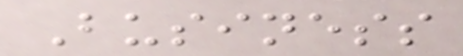Business
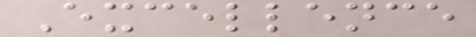Excellence
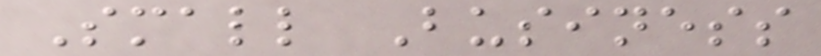Small Business
